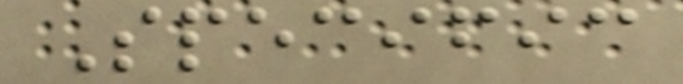Specific
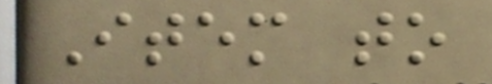Item to
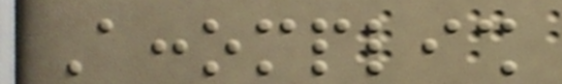Accomplish
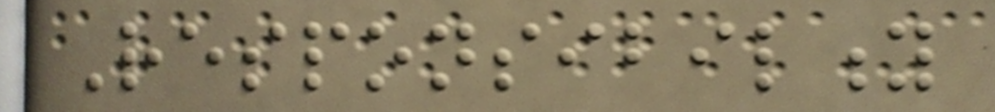Responsibility
